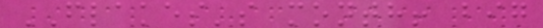FLAKES's month! big
